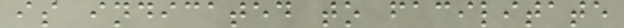is indicated to facilitate
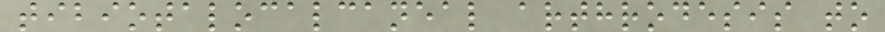tibiotalocalcaneal arthrodesis to
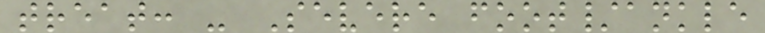treat: - Severe foot/ankle
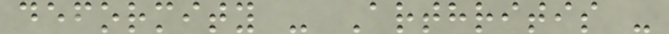deformity - Arthritis -
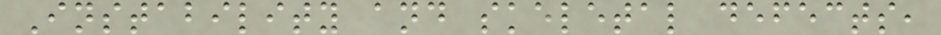Instability and skeletal defects,
